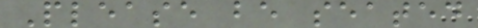Please be seated
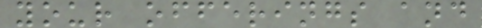your offerings and
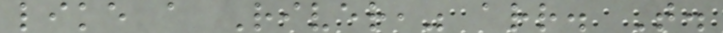like a River," arr. T.
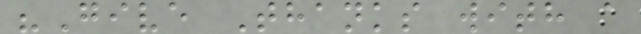"Give Thanks with a
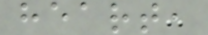heart,
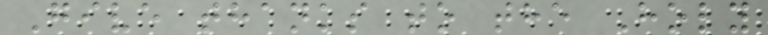Give thanks to the Holy
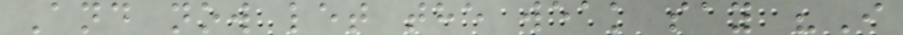And now let the weak say "I
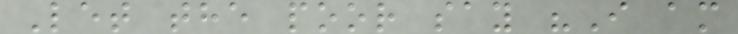Let the poor say "I am
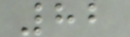82
